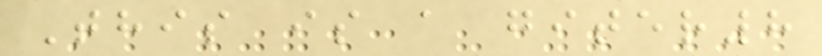This is a giter8
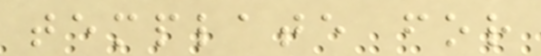template for
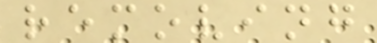removing
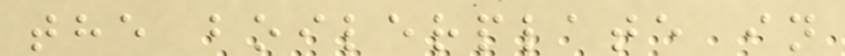the boilerplate in
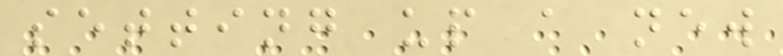setting up a new
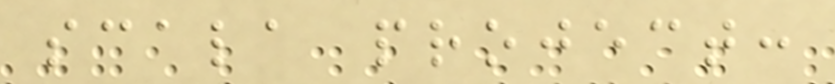scala project:
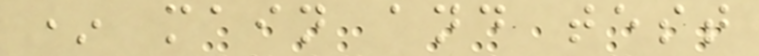* main and test
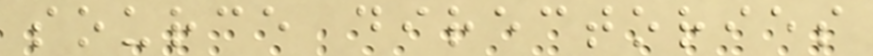source directories
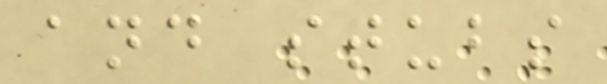and stubs
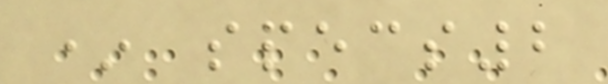* specs2
